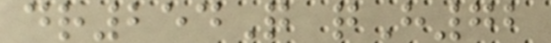dr254Q qH72
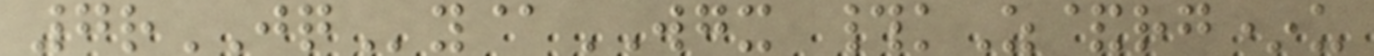7rJQy@WGX #kZ&rg*u
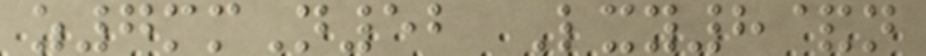z7mmN52 Lxy8&n
